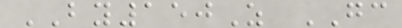BY150Z GC
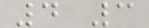4 3
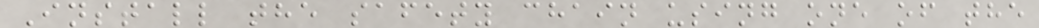Install the safety chain using one of the
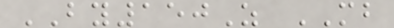BY150Z MB
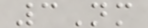3Nm
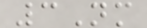3Nm
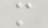m
